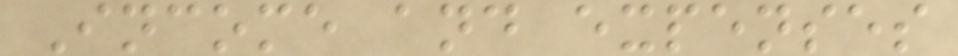Income and expenses
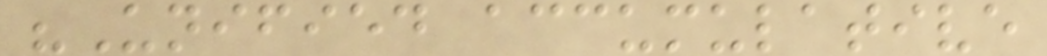"Unified accumulative
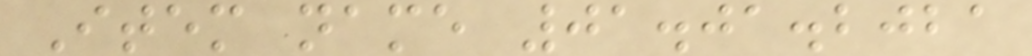Item name 01.01.2021
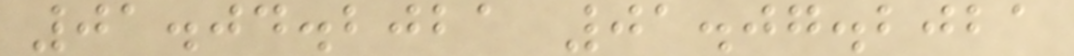01.04.2021 01.07.2021
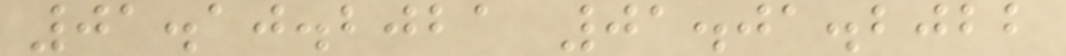01.10.2021 01.01.2022
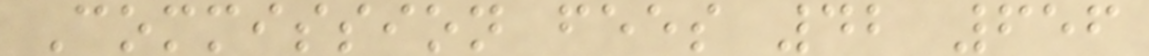Commission fees 42 656
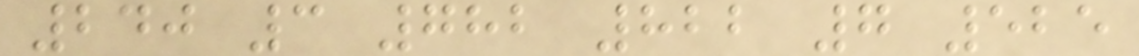240 3 782 822 7 525
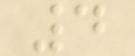4
